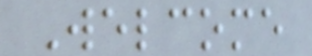Welcome
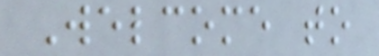Welcome to
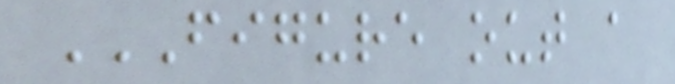FIGURE OUT A
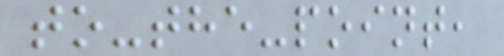to-the-point,
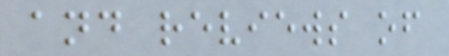and reviews of
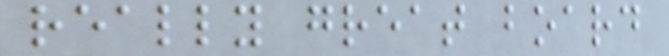really great board
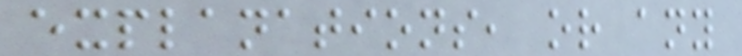explanations, or any
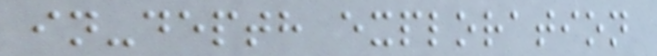in-depth exploration
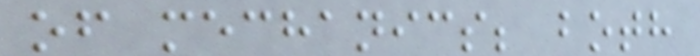of mechanics; both
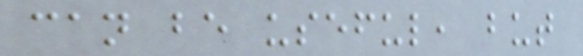can be useful, but
